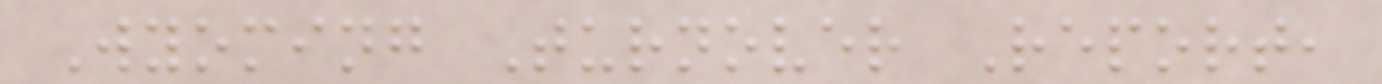Wyoming Turnover Report,
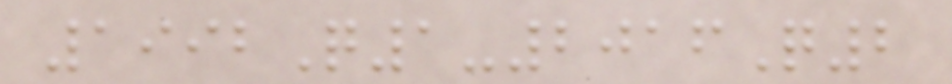1992Q1-2016Q2
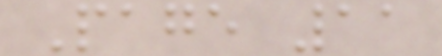Page 11
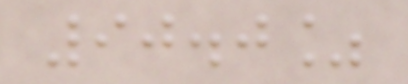90.0%
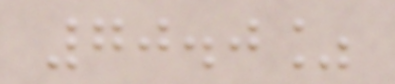70.0%
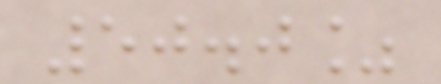50.0%
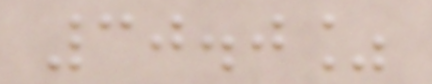30.0%
